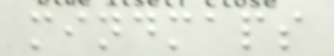mindmaps
